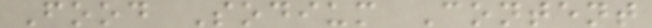Food Sodium Content
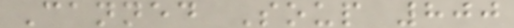Canned Soup 800
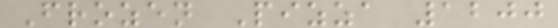Frozen Pizza 1200
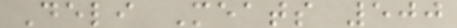Deli Meats 500
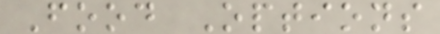Food Options
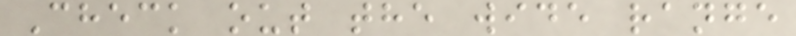Check out the wide range
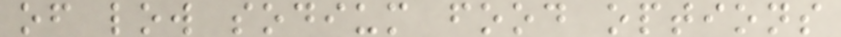of low sodium food options
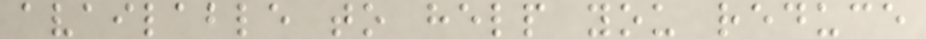available to help you reduce
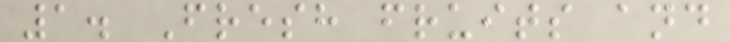1. Fresh fruits and
